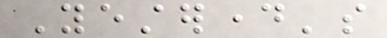Yesterday's
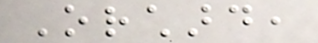Orchard,
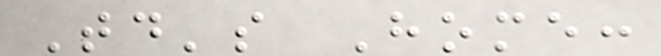Today's Home:
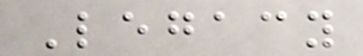Legacy
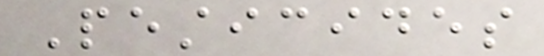Pesticides
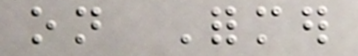on Former
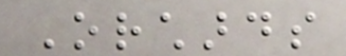Orchards
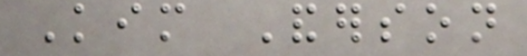Kim Anderson
